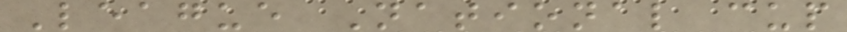League National cup
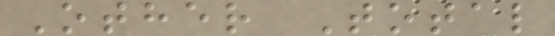Other Total
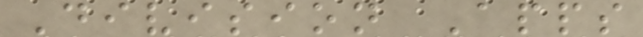Division Apps
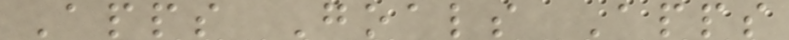Apps Goals Apps
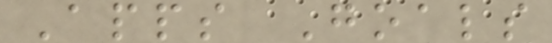Apps Goals
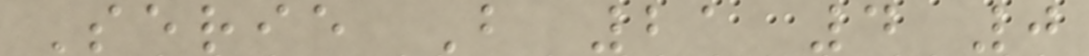Serie B 21 4 0
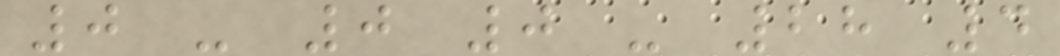0 - 0 0 - 28 4
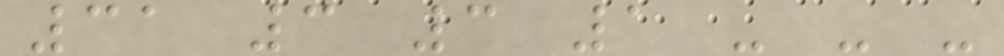31 3 3 1 - - -
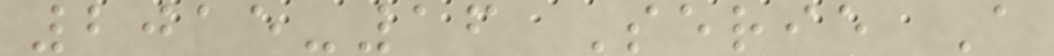2015-16 Serie A
